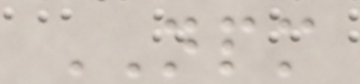NPM
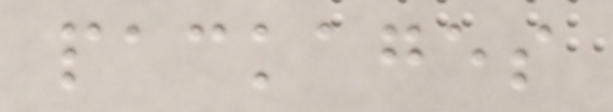packages
